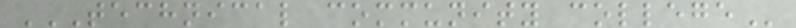TECHNICAL COMMUNITY COLLEGE
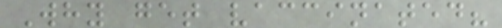Why get vaccinated?
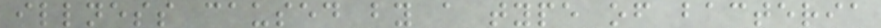illness caused by a type of bacteria
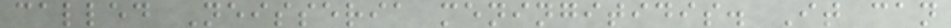called Neisseria meningitidis. It can
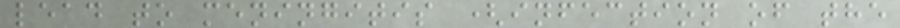lead to meningitis (infection of the
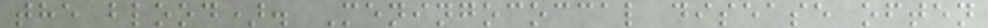the blood). Meningococcal disease often
